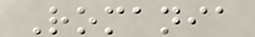Romania
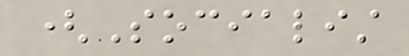(Socialist
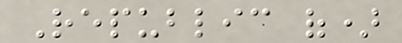Republic of)
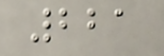221
